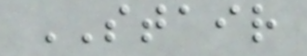STAIR
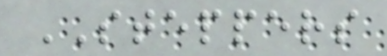STEPPERS
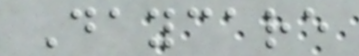Daycare
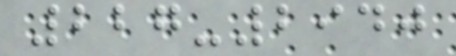227-2940
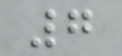7
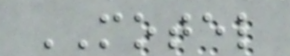MOTEL
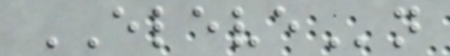ELEVEn
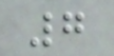7
